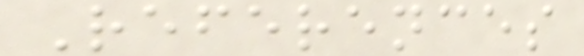References
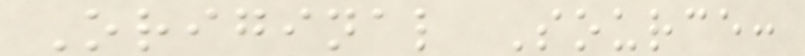Original Source:
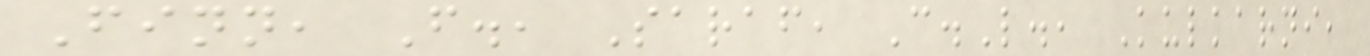Finn, F., Saraf, C.L., Kulkarni,
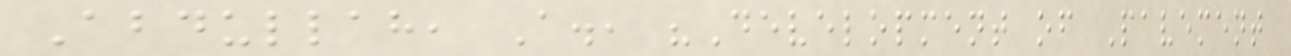Abdullah, A., "Development of Pavement
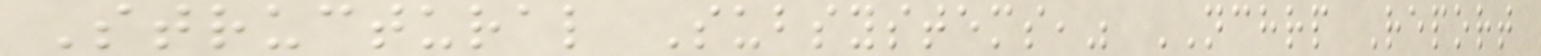Structural Subsystems," NCHRP Report
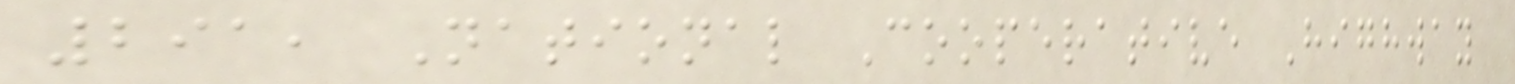291, National Cooperative Highway
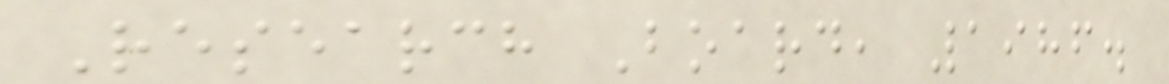Research Board, 1986.
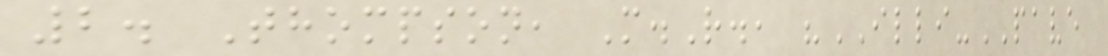2. Thompson, M.R., "ILLI-PAVE
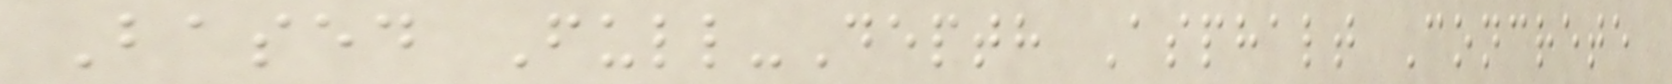Based Full-Depth Asphalt Concrete
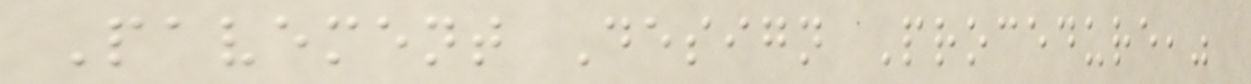Pavement Design Procedure,"
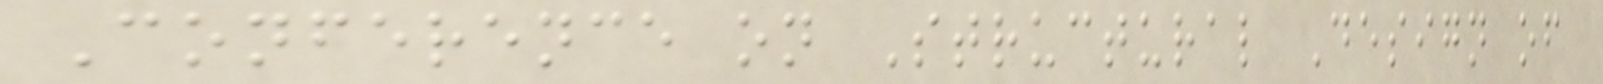Conference on Structural Design of
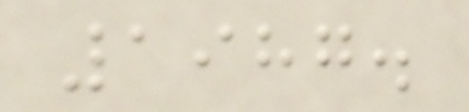1987.
